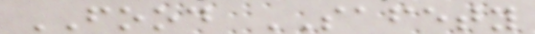FOOD SAFETY
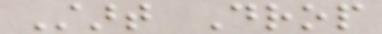Start Drop
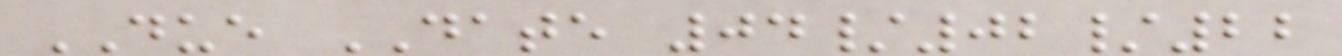DUE DATE 04/02/22
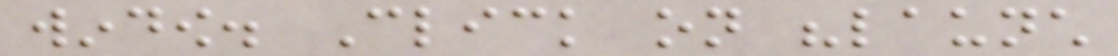window. Click on "launch
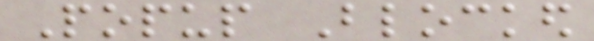Popup Blocked
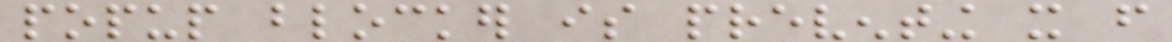popup blocker is preventing it from
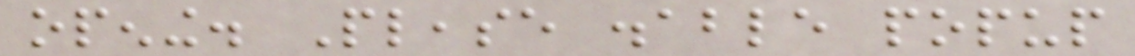opening. Please disable popup
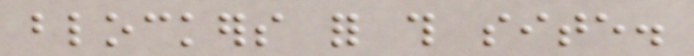blockers for this site.
